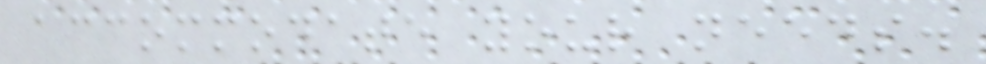accommodate your needs.
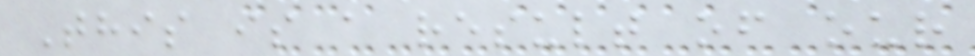This is a result of our
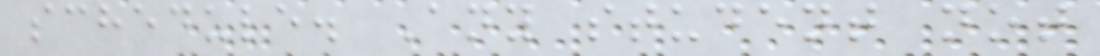schedule. Any student not
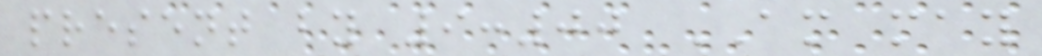present by 9:00 AM may
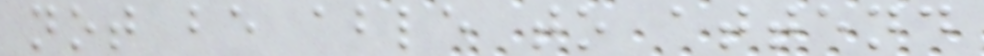not be able to attend
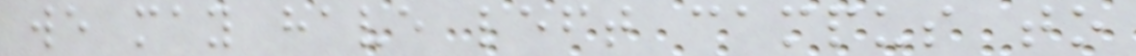we may have left campus to
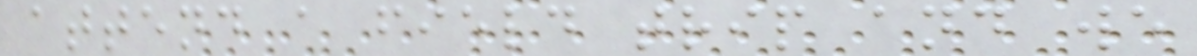attend a field trip and we
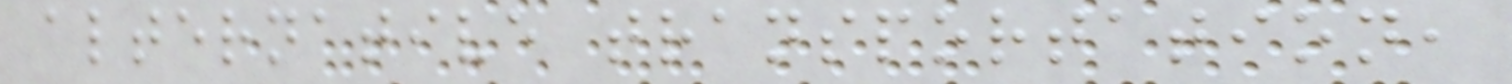alternative transportation,
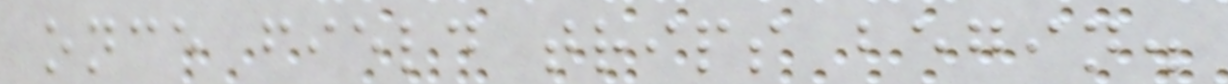once field trips begin.
